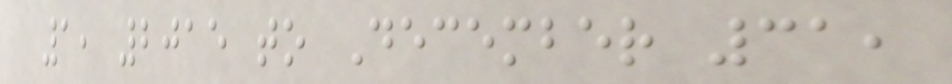1, 2015 to December 31,
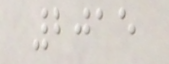2015
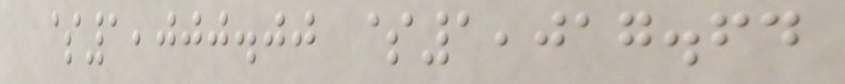$1,000.00 $1,017.64
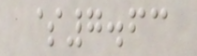$7.63
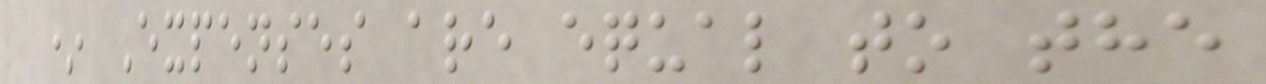* Expenses are equal to the
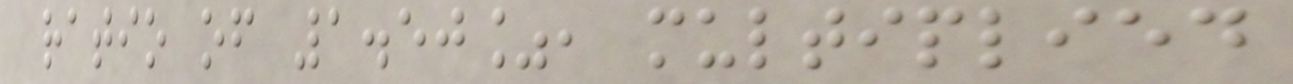ratio of 1.50%, multiplied
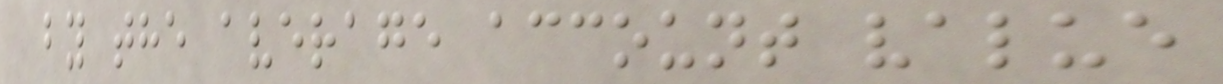by the average account value
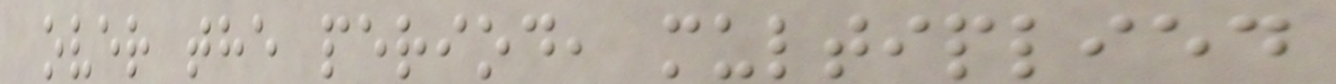over the period, multiplied
